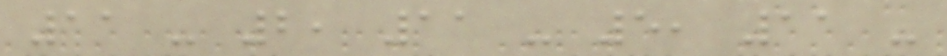11 - 2, 11 - 5, 11 -
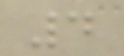4
